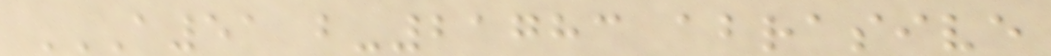A51 B-21783 ABRASIVE
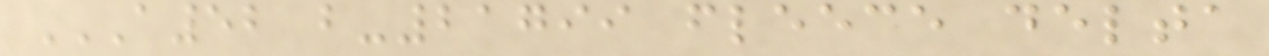A52 B-21799 FLEECE DELTA
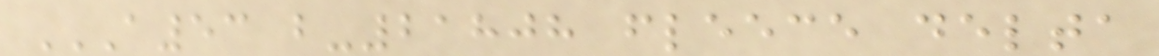A53 B-21808 FLEECE DELTA
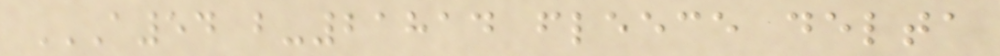A54 B-21814 FLEECE DELTA
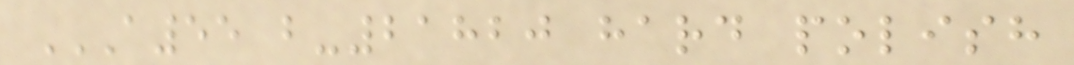A55 B-21820 HARD POLISH
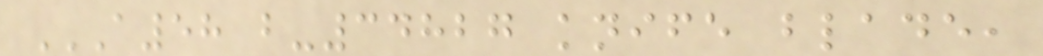A58 B-34827 KNIFE BLADE,
